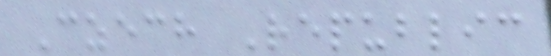Czech Republic
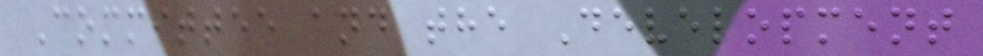Committee and the Development
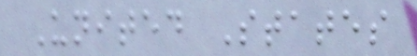United States
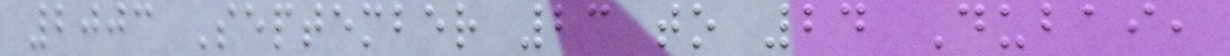2003 September 23 to 24 Dubai,
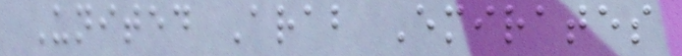United Arab Emirates
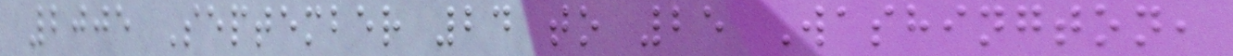2005 September 24 to 25 Washington,
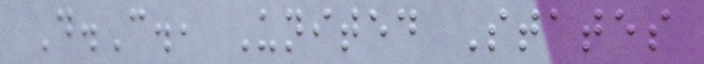D.C., United States
